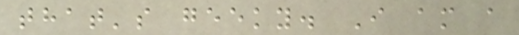that's geeky. I am a
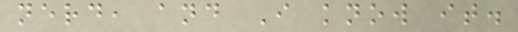nerd, and I know it.
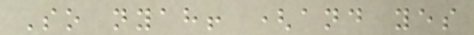So nyah! (and yes
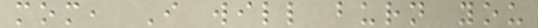mom, I will burn you
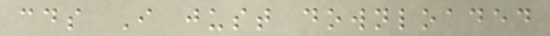cds I just downloaded
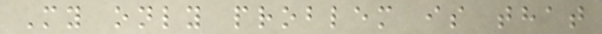My only problem is that
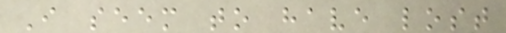I seem to have lost
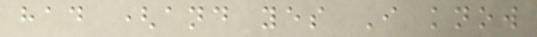had (and yes I know
